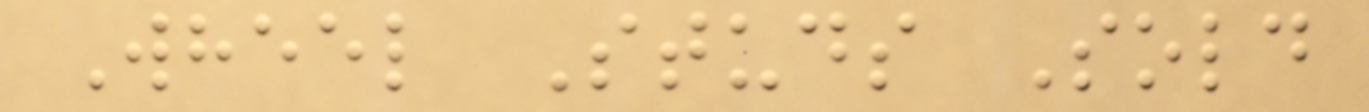Wheel Studs Sold
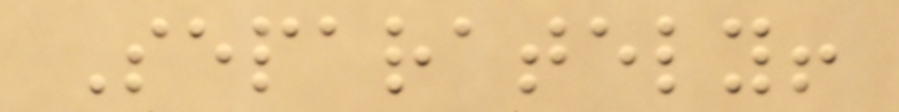Separately!
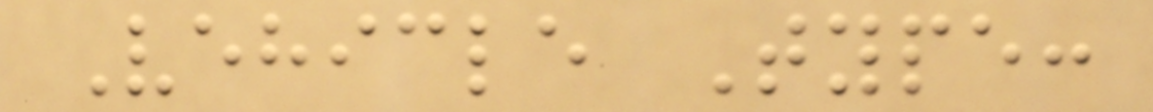Vehicle Type:
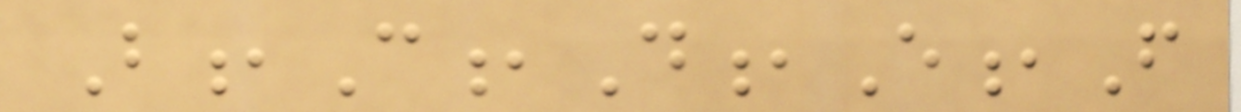B,C,D,E,F
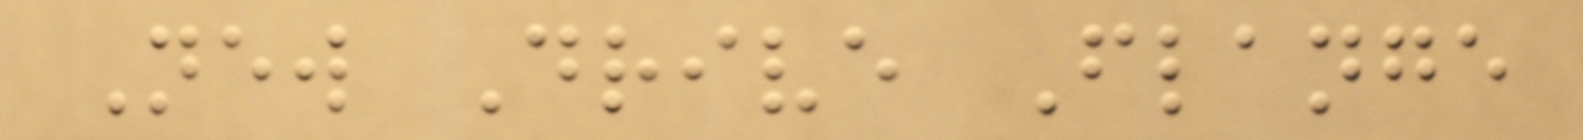New Drive Flange
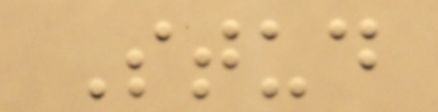Stud
